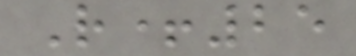R+25
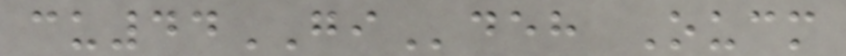cu44GIdeh Oucm
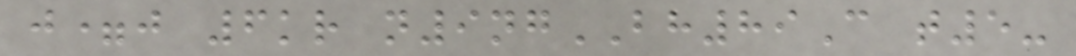j=j 6kr n9ngBH89C t5-
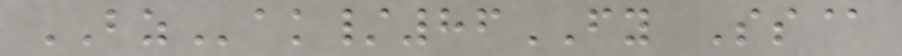BZak/86FY Ss@
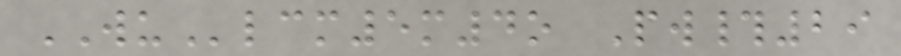WUlcm5m4o Pw#29
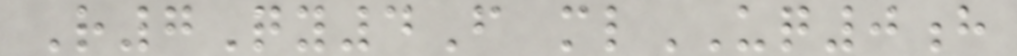R7Qy4F mlUQ0h
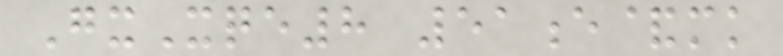GxXqe8 51e&mk
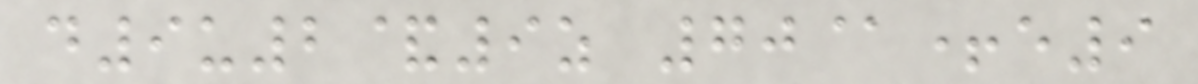d9u2&9z 70@+e9
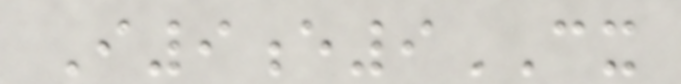I9e9CX
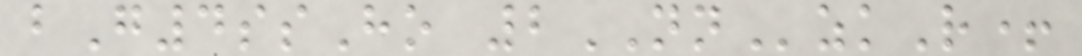bG4ssHo 2NNzkR+
